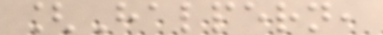[Halpern,
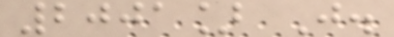2001] J.
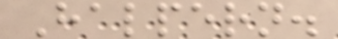Halpern.
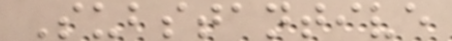Substantive
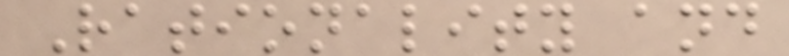Rationality and
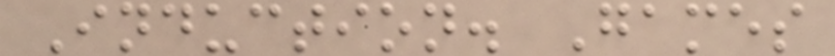Induction. Games
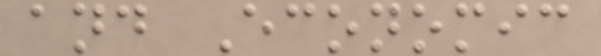and Economic
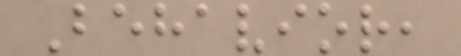Behavior,
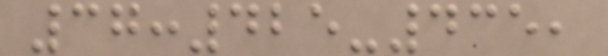37:425-435,
